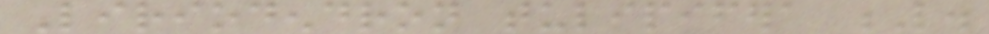Liriodendron tulipifera L.
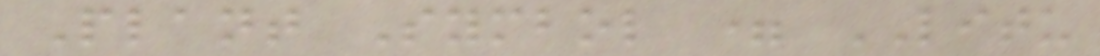Plant Symbol = LITU
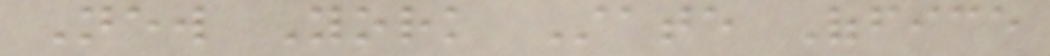New York State Office
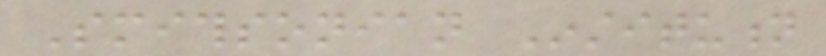Smithsonian Institution
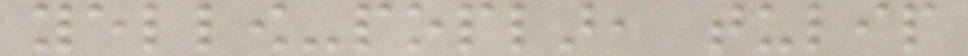yellow-poplar, tulip
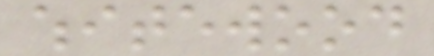whitewood
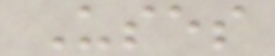Uses
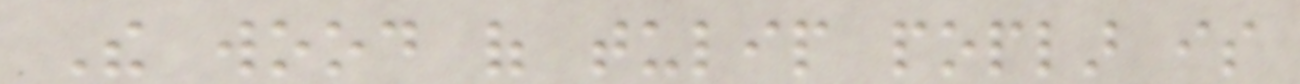The wood of tulip poplar is
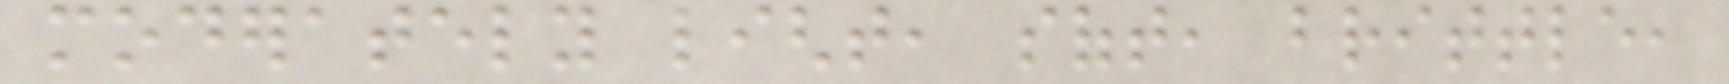moderately light, soft, brittle,
